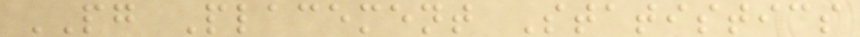PG Placement Statistics
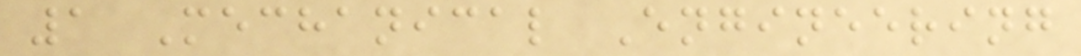1 Mechanical Engineering
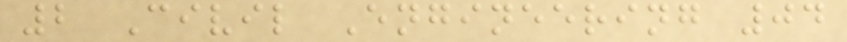2 Civil Engineering 04
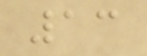13
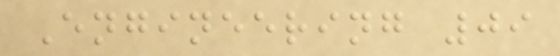Engineering 09
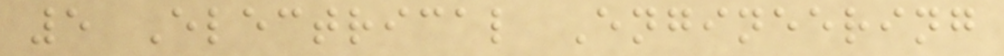5 Electrical Engineering
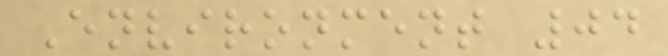Environment 04
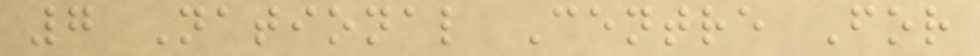7 National Centre For
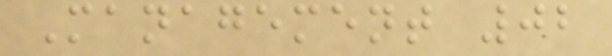Management 02
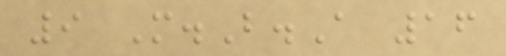9 M.B.A 16
